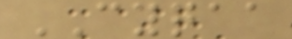CYQAA
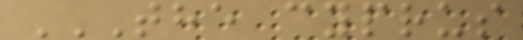THE CYPRUS
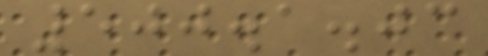500.1.03
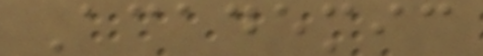Academic
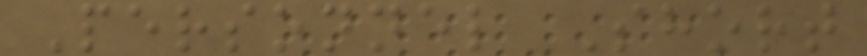Personnel Short
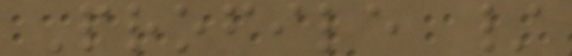Profile /
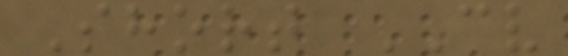Short CV
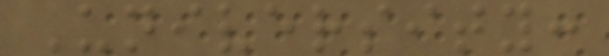University:
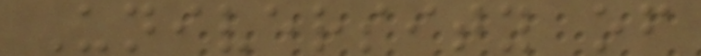University of
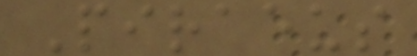Piraeus
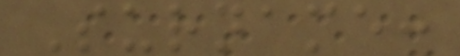Surname:
